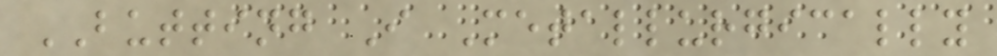BUTTING I Metallurgically
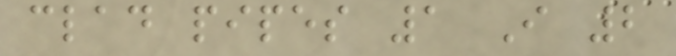clad pipes 1 I 2
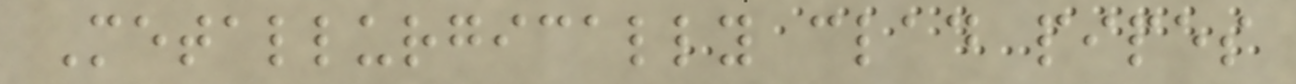Metallurgically clad pipes
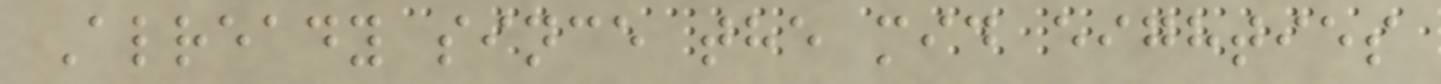Already since the mid eighties
